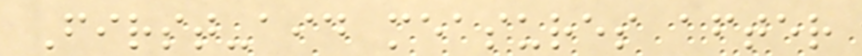First-aid measures after
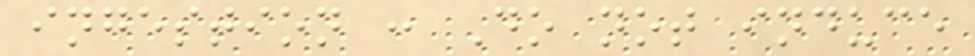ingestion : Do not induce
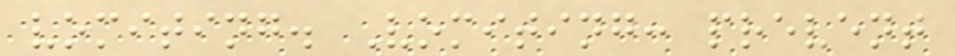vomiting. Vomiting: prevent
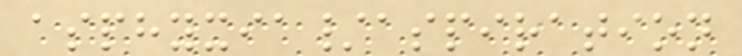asphyxia/aspiration
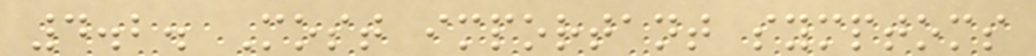4.2. Most important symptoms
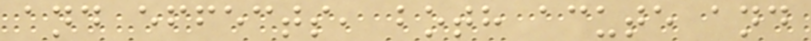and effects, both acute and
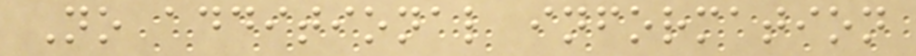No additional information
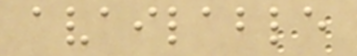available
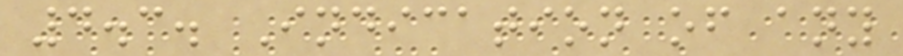4.3. Indication of any
